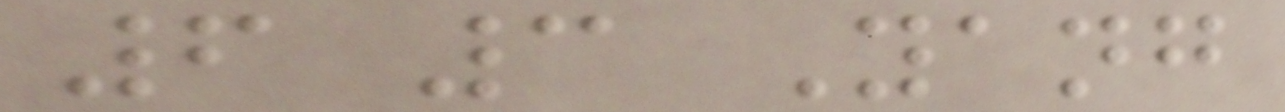6 3 Yang
